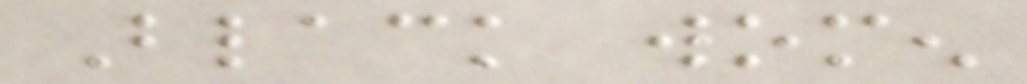Black women
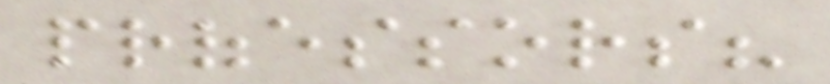professors?
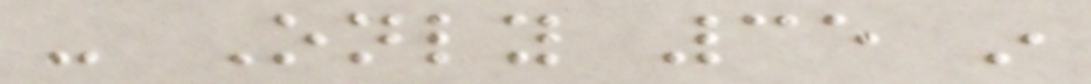- Only 35 in
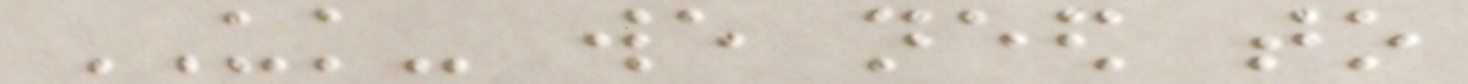UK- we need to
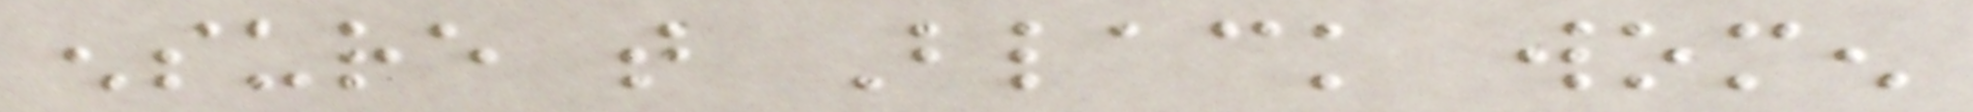ensure that Black women
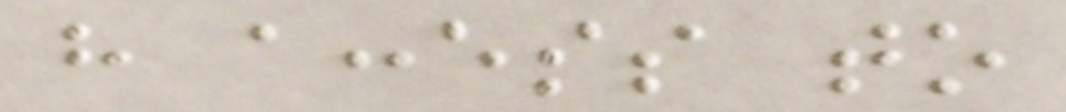have access to
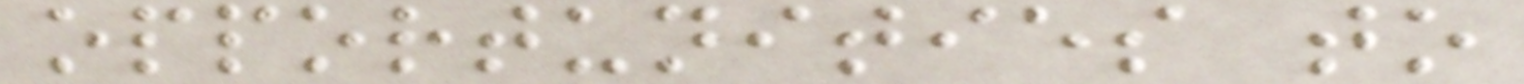opportunities to
